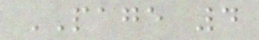PAGE 4
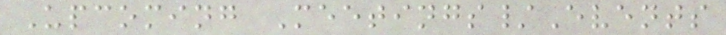Upcoming Meetings/Events
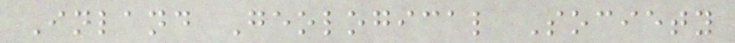Inland Geological Society
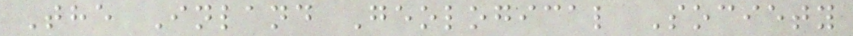The Inland Geological Society
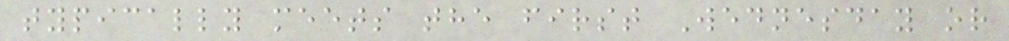typically meets the first Wednesday or
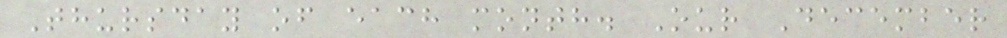Thursday of each month. Our December
